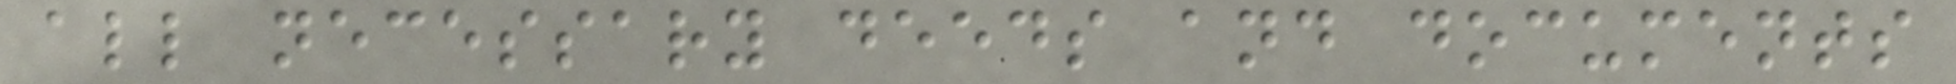all necessary deeds and documents
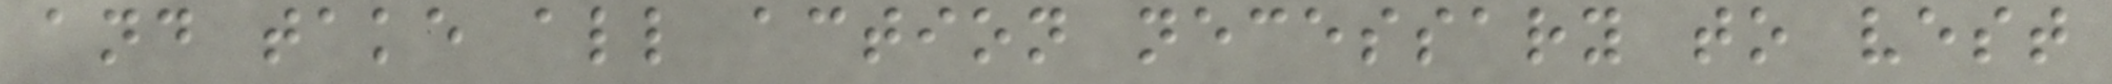and take all action necessary to vest
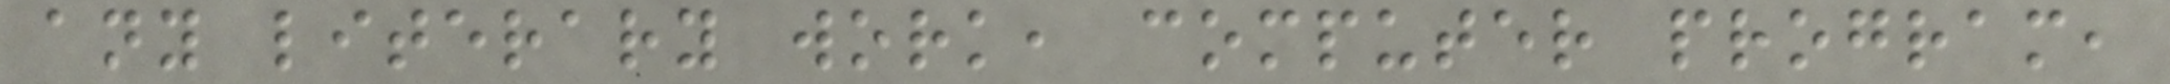any literary work, computer program,
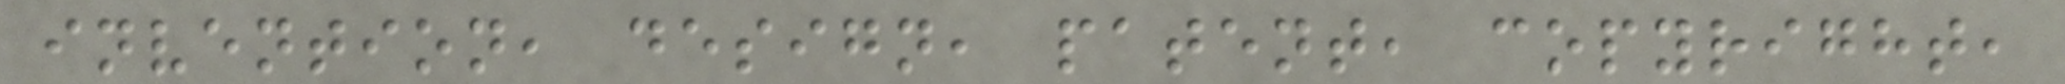invention, design, patent, copyright,
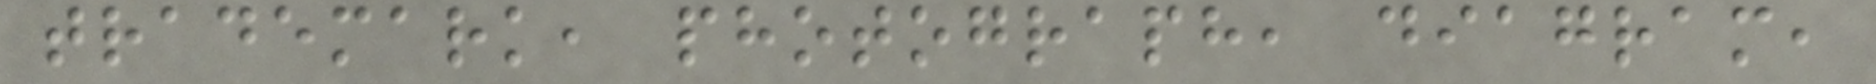trademark, photograph, diagram,
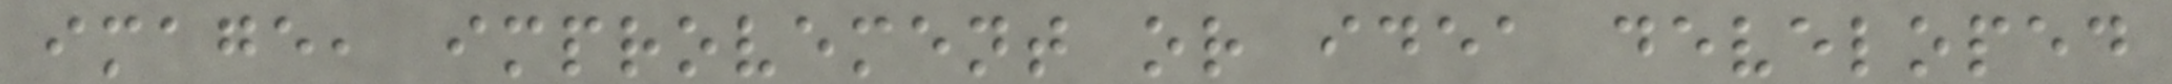image, improvement or idea developed
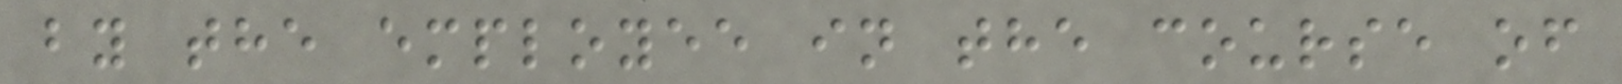by the employee in the course of
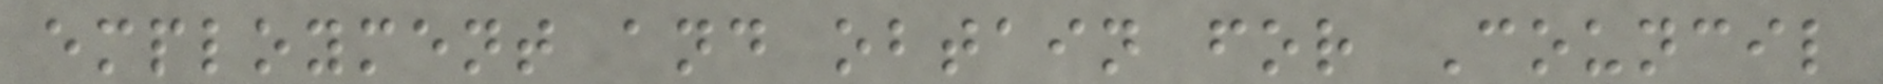employment and obtain for Council
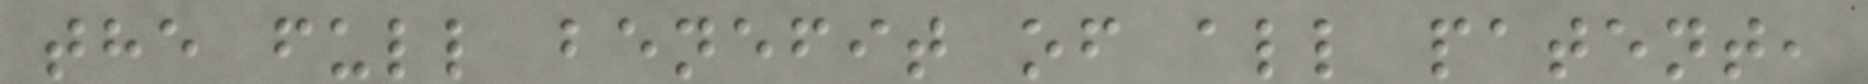the full benefit of all patent,
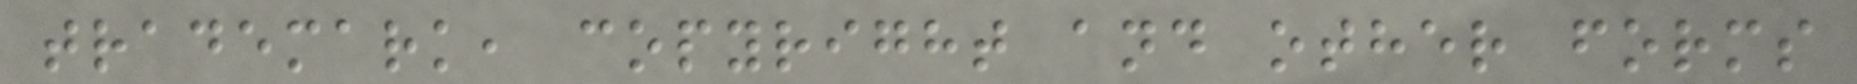trademark, copyright and other forms
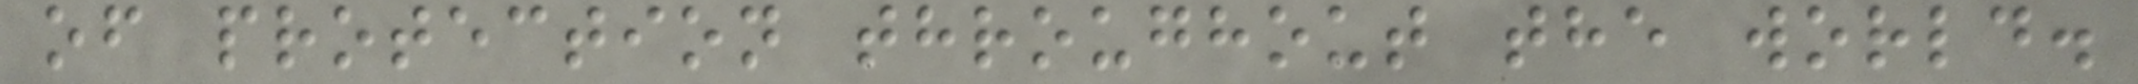of protection throughout the world.
